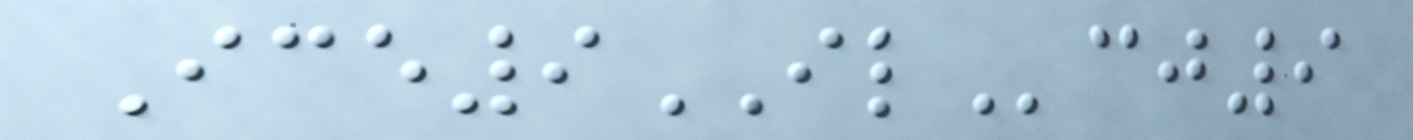Ice9ILcj9
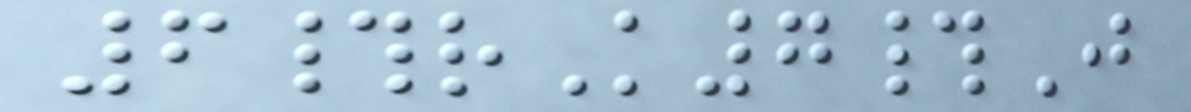6#rK7#J
